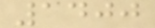1400
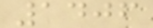1406
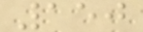150
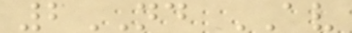2ND AV
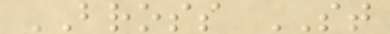BROSS ST
